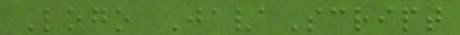Logo JavaScript
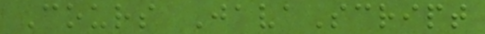Cours JavaScript
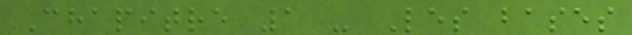Chapitre 1 - Les bases
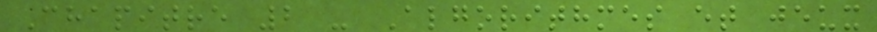Chapitre 2 - Algorithmes et jeux
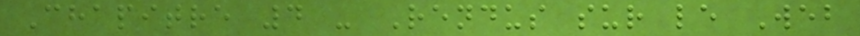Chapitre 4 - Rendus sur le Web
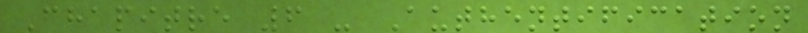Chapitre 6 - Authentification
